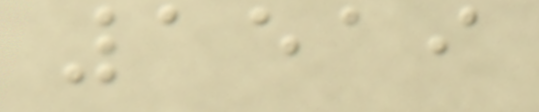1519
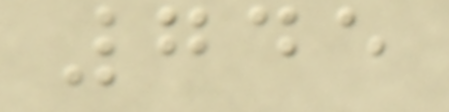745
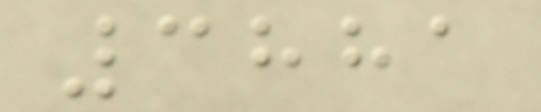3881
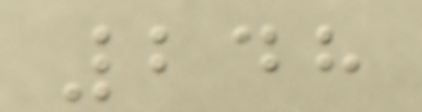248
